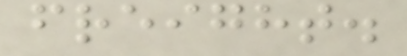freight.
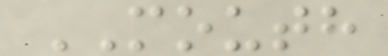MOUTH
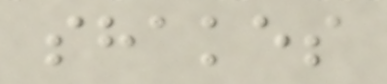shakes
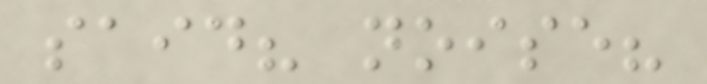said? noise?
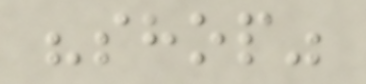"shop"
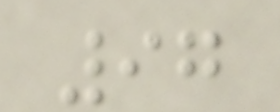97
